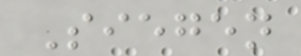Siegen
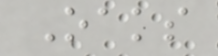Oaks
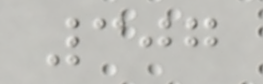307
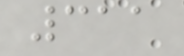311
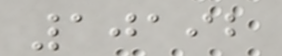10192
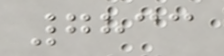7833
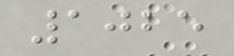1025
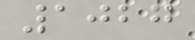1027
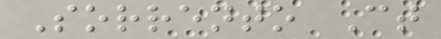Sorrento Ct
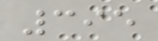395
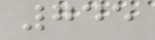745
